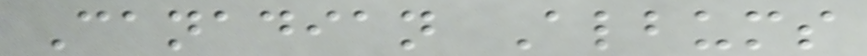Canadian Albums
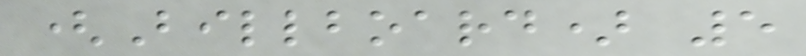(Billboard) 5
